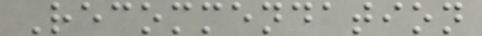Recommendation
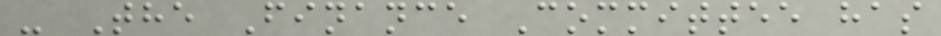- The Finance Committee has
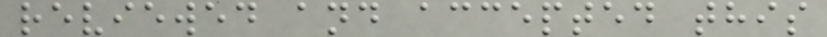reviewed and accepted this
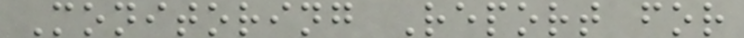Monitoring Report for
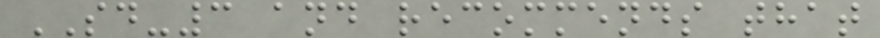SD-3 and recommends that
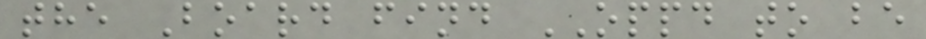the Board find OPPD to be
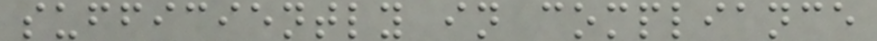sufficiently in compliance
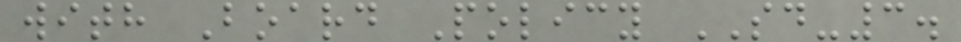with Board Policy SD-3.
